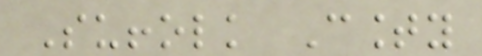Suffolk County
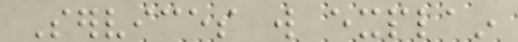Services will explain
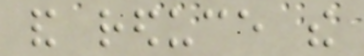and reduce the
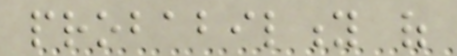probability of
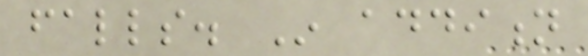falls. In addition
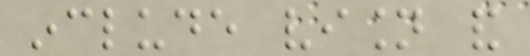include vision and
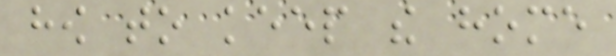how to keep the home
